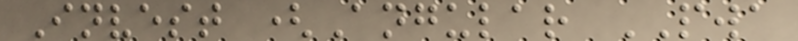Invest (Angular PWA
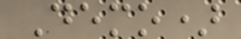Demo)
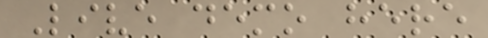Live demo here
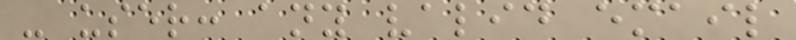- user: any valid email
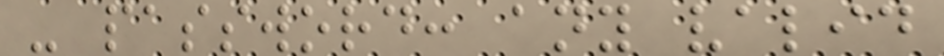- password: any valid
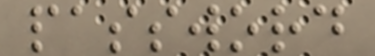password
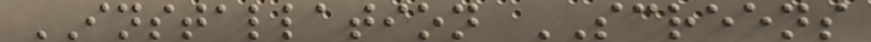INSTALLATION SCREENS
